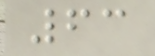63
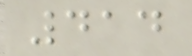414
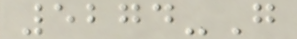5274-G
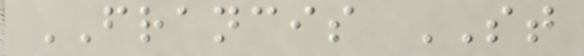FRANCIS ST
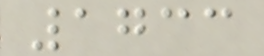1733
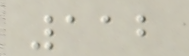112
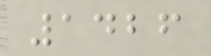1426
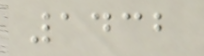1432
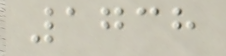1738
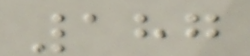187
